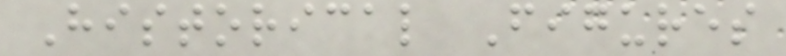Historical Figures
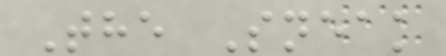The Sneak
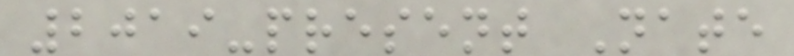2019-present Nate
